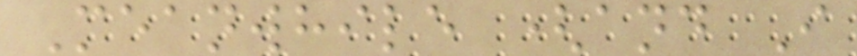Meanwhile (and I
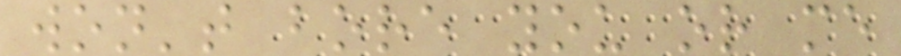won't bore you or me
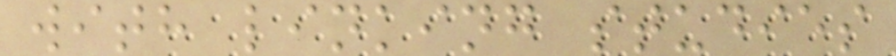with linking studies
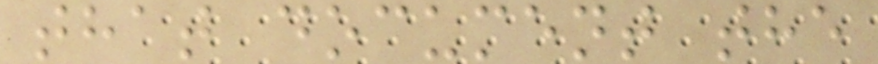that document the
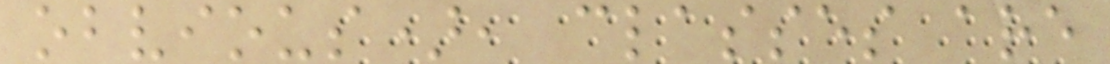obvious), classes are
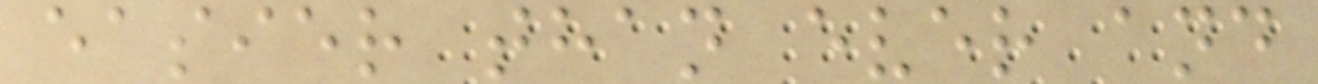easier than ever and
